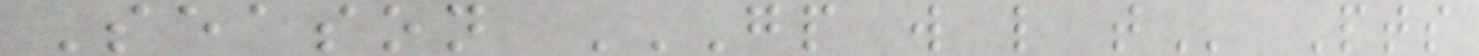Season GP W L T Pts
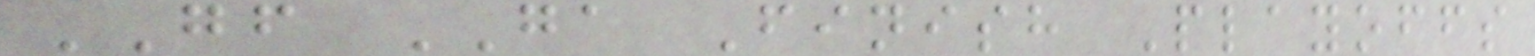GF GA Finish Playoffs
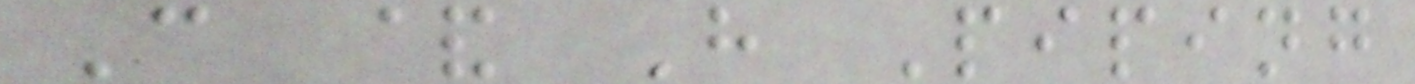C & H Piping
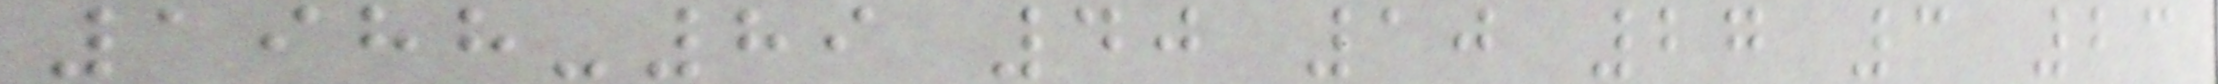1988-89 40 10 27 3 23
